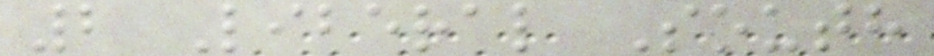2 Liberal South
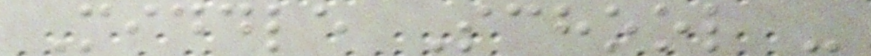Middle School -
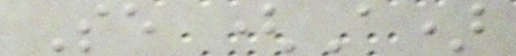Se (A)
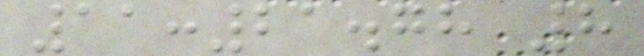11:21.78 8
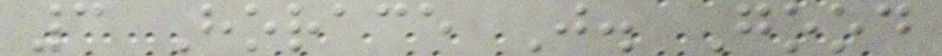3 Horace J. Good
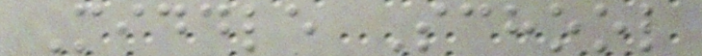Middle School
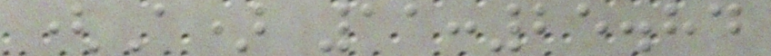(A) 11:25.84
